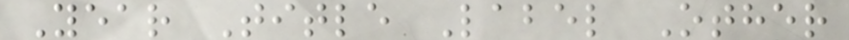Year Title Label Other
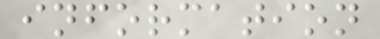information
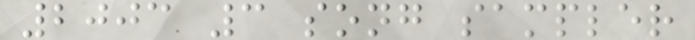2003 3 song sampler
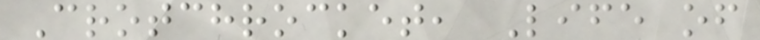Crotchrocket, Life of
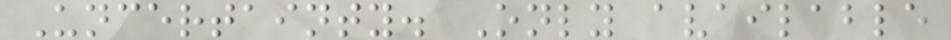Uncertainty. Only available
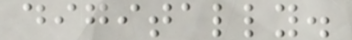digitally.
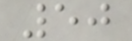50
